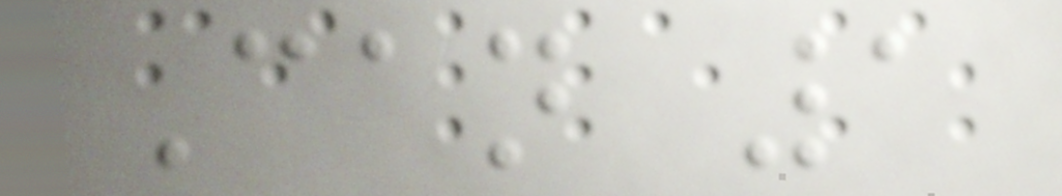Can 1
